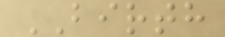BIRTH
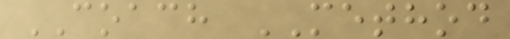COACH METHOD
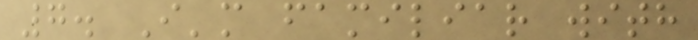7. I'm familiar with
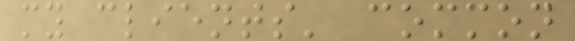my clients' common
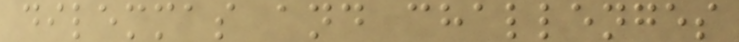dilemmas and challenges
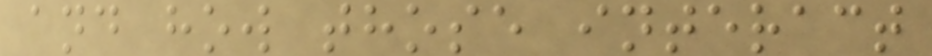and how those interact
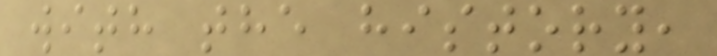with the history,
